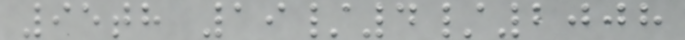95th 19/4/2008
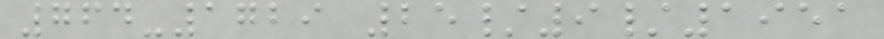764-1729 25/9/1951
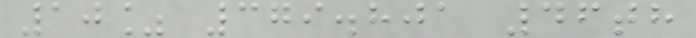10% 379.801 46th
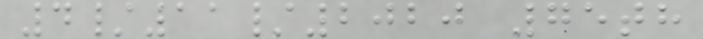4/11/2020 75th
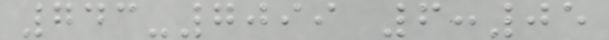743-7099 6:05
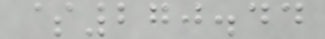$270.44
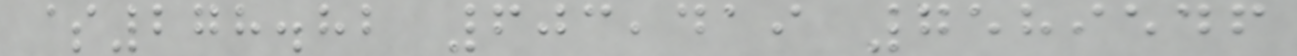$278.82 603,419 7589546
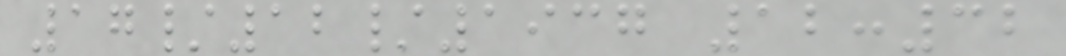17/12/1937 12:32
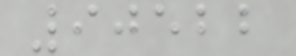90522
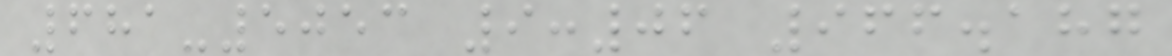681-5053 9:06 966.187
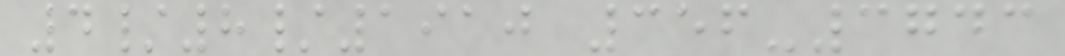4/8/1910 356-3743
